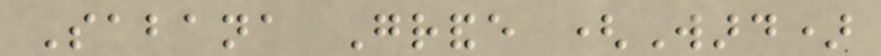Sabana Grande (Ward)
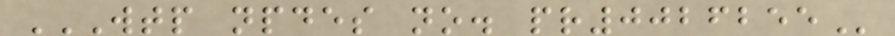WTP NPDES NO. PR0026255
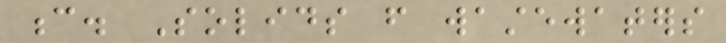c. Solids from wastewaters
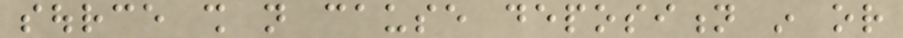source shall not cause deposition in or
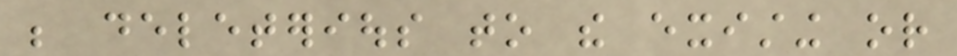be deleterious to the existing or
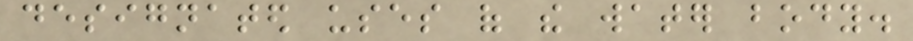designated uses of the water body.
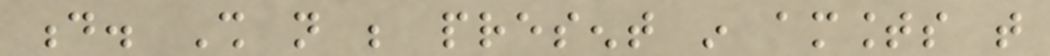d. Shall not be present in amounts that
